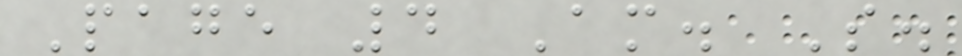Page 4 Am. S.
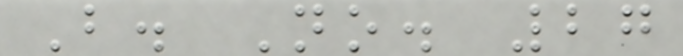B. No. 27
